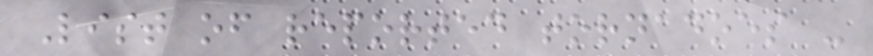List of reported tornadoes -
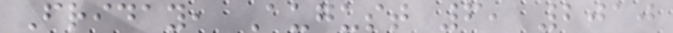Friday, August 6, 2010
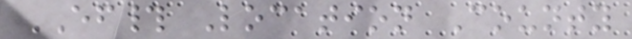EF# Location County
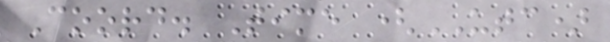Coord. Time (UTC)
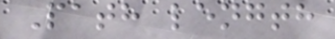Path length
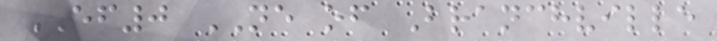EF0 NE of Branchville
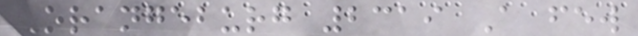Orangeburg 2319 A few
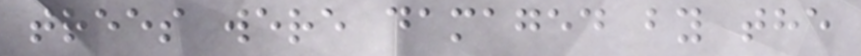trees were damaged by the
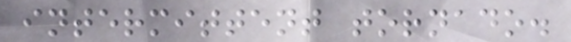intermittent tornado.
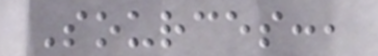Sources:,
